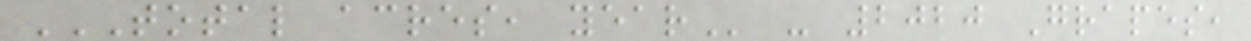TOTAL ACRES, YEAR - 2020 Grapes,
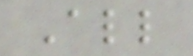All
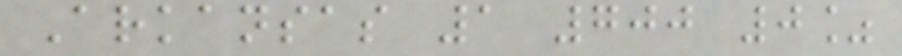Arkansas 1 700 0%
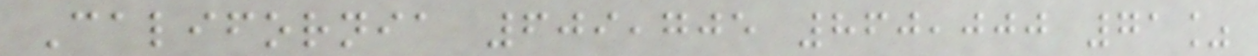California 609,705 860,000 71%
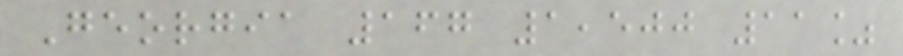Georgia 167 1,500 11%
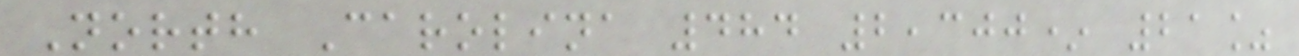North Carolina 484 2,300* 21%
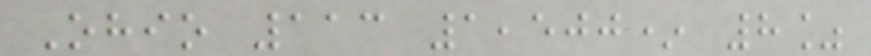Ohio 113 1,500* 8%
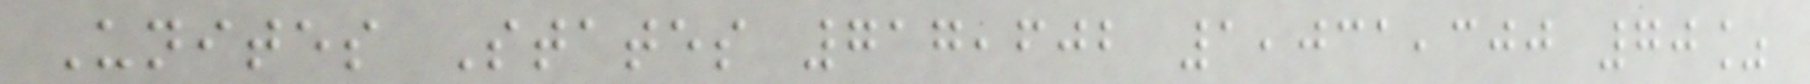Unites States 717,602 1,031,300 70%
